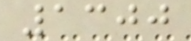1300
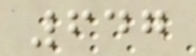647
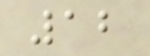12
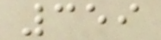359
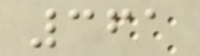361
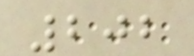202
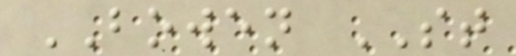BOWEN ST
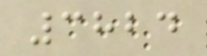3824
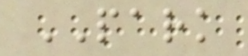PARK
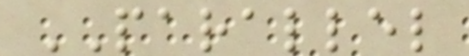PARALLEL
